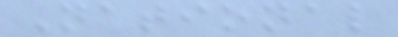National
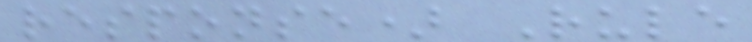response) Rule
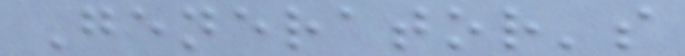Generator's
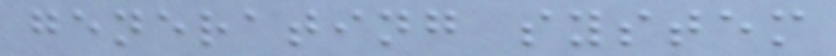generating system
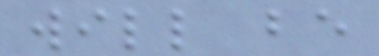will be
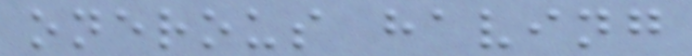onerous having
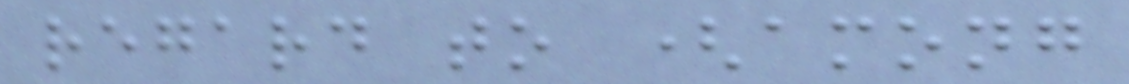regard to (among
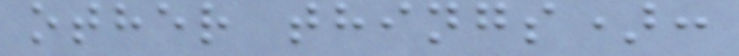other things):
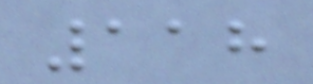118
